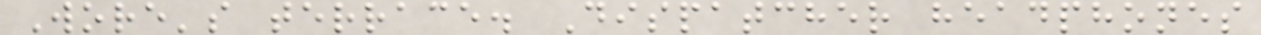Wore's terrace. Dispatcher headphones
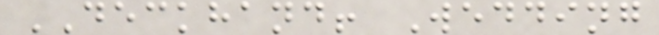DECKHAND! Wedding
